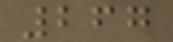267
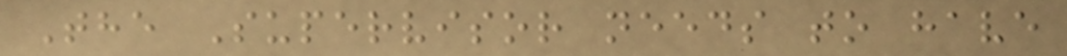The Supervisor needs to have
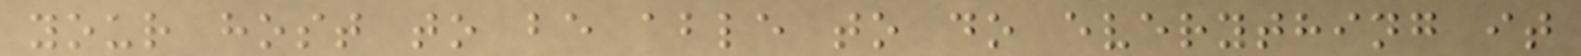your host to be able to do everything it
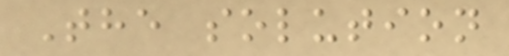The solution
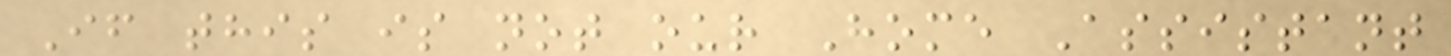If this is not our Home Assistant
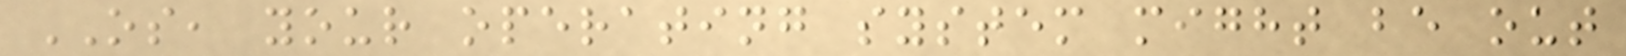OS, your operating system might be out
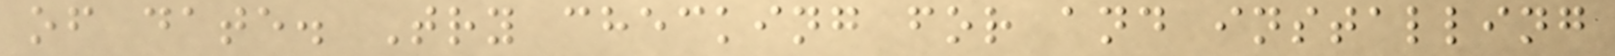of date. Try checking for and installing
